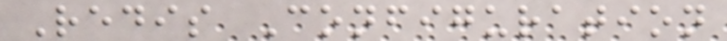Redis Configuration
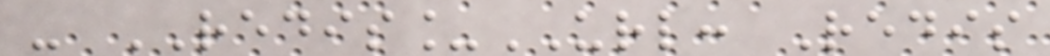- REDIS_URL: Redis
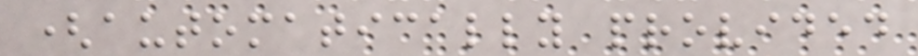(automatically provided
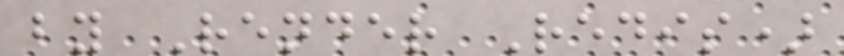by Render Redis)
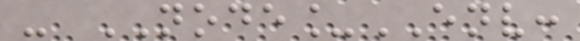- NODE_ENV:
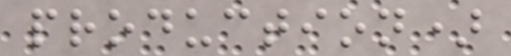production)
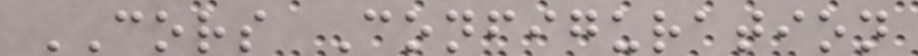CORS Configuration
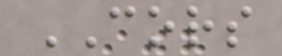CORS
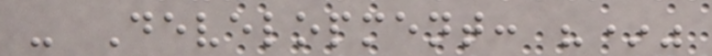- Development: "*"
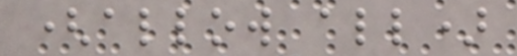(allow all)
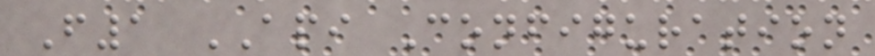F1 API Configuration
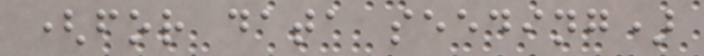(for data seeding)
